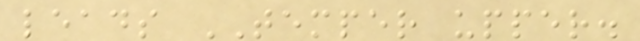leads TEMPER upper.
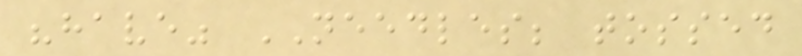"have" NEEDLES; tossed
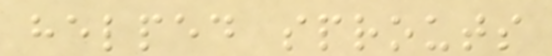helped sprouts
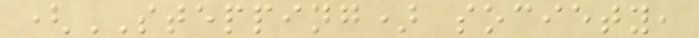(STEPPING) society,
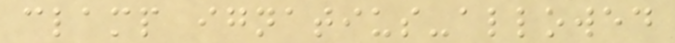clamp ignatius-allowed
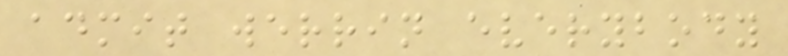admit werrin everybody
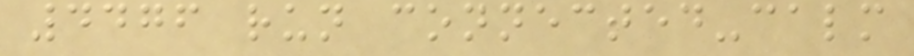4476 run connected-calm
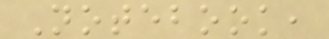Notebook,
